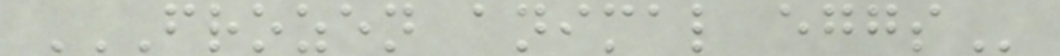FROZEN ANIMAL EGGS
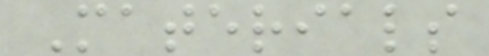Materials
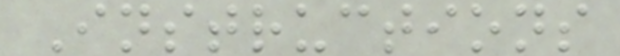Instructions
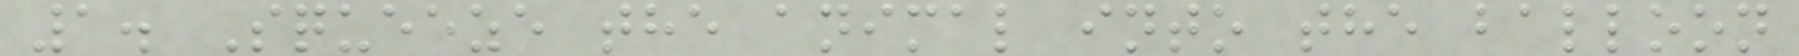1. Squeeze the animal into the balloon
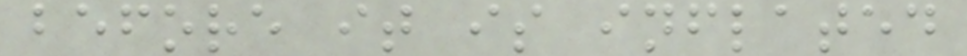before it is inflated
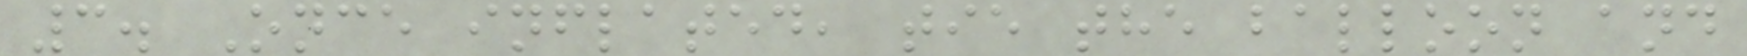3. Once inflated, tie the balloon and
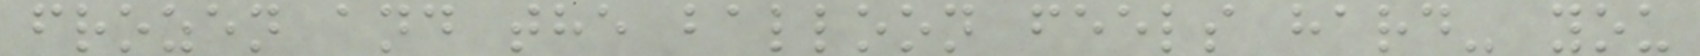frozen and the balloon feels hard- you
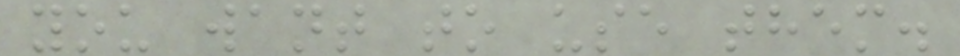you want to use them.
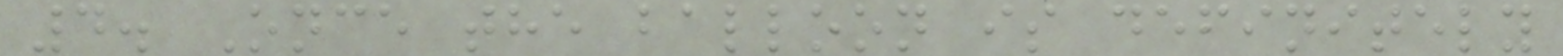4. Once the balloon is definitely
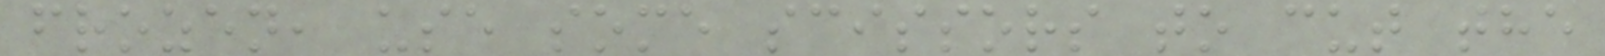frozen, use some scissors to cut the
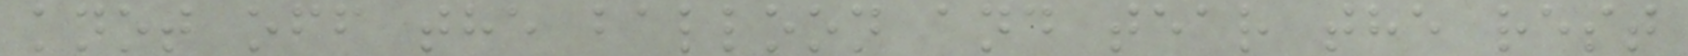knot off the balloon and tear the rest
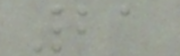21
